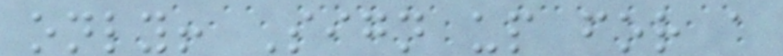only! Sign up for a
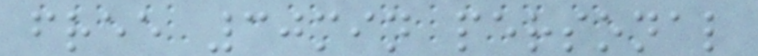free 30min personal
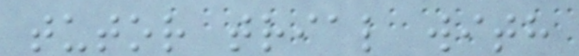tutor trial with
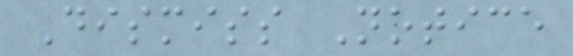Dismiss Notice
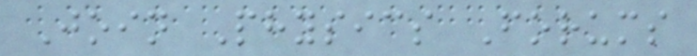Join Physics Forums
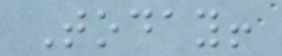Today!
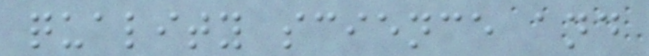quality science and
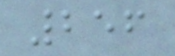256
